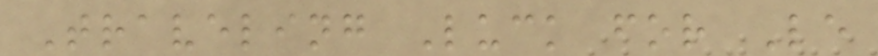Traveling Luck for Le
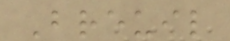Breuil
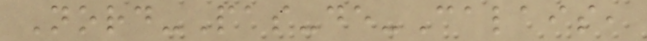Nord-Pas-de-Calais,
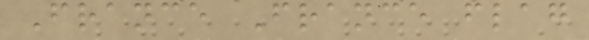France France flag
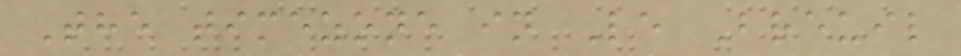The timezone in Le Breuil
